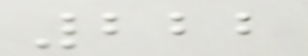222
